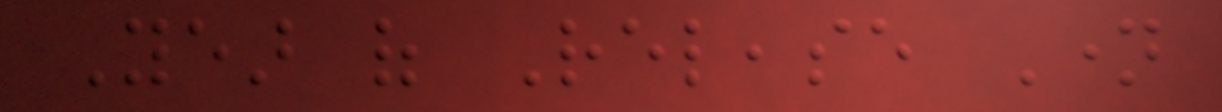Year of Release Name
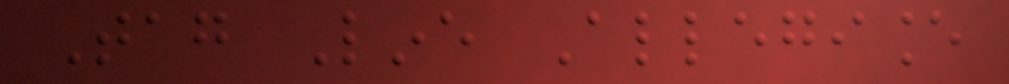Tag Line Allegiance
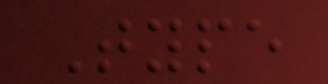Type
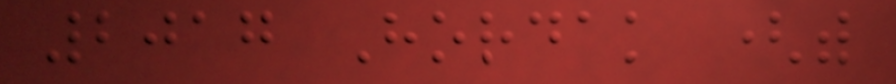2017 Hordak (with
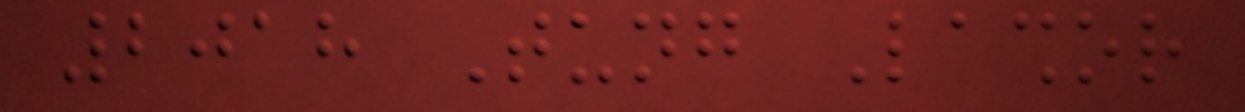2018 Tung Lashor
